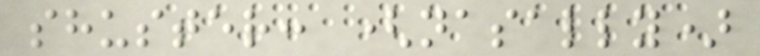shuster: (nasally)
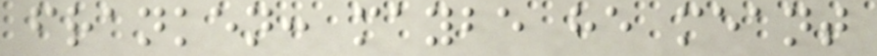franken: maybe he meant
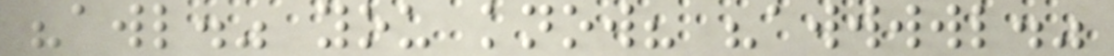"awl." you know? "awwwwl."
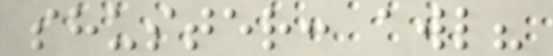shuster: awl?
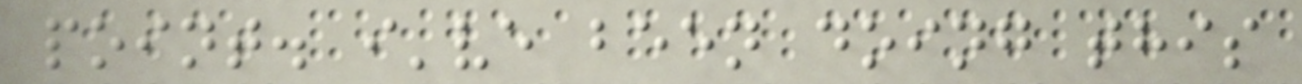point. i've been doing this
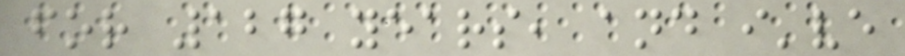for 127 years, and i've
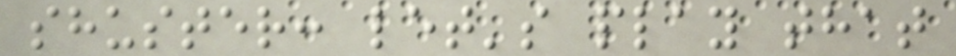shuster: let's play that
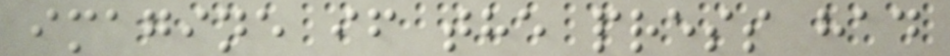imagine if the press had
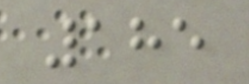185
